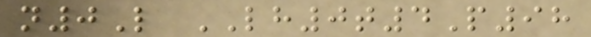n0L LH0t4P98
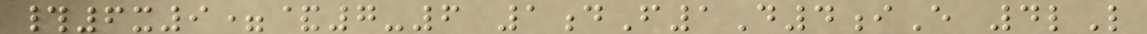#6x9=&7-6 1dF1D4iE 4lL
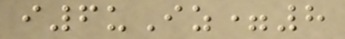i6uIz=8
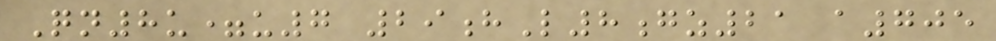Qn8u=u7 29hL8gz21 a705
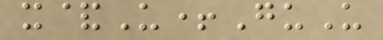x&U+GuU
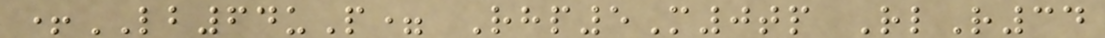+LB64uP= Rhp5M0tp RlR34
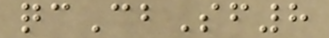qcCbSf8
